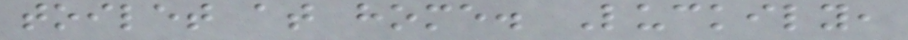toilet at home. Luckily,
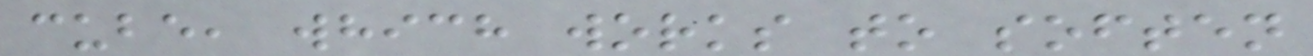cube, which works to soften
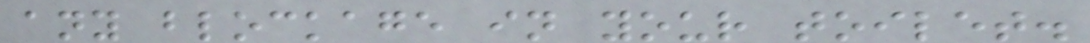any blockage in your toilet.
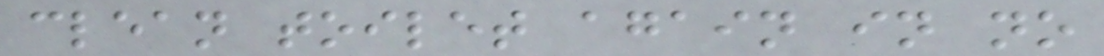clean toilet again in no
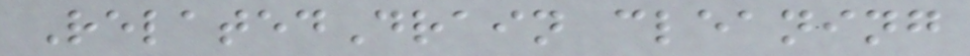RelatedDrain cleaning
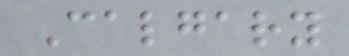Calgary
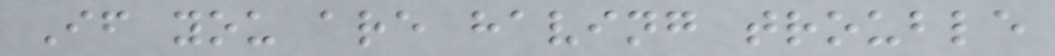If you are having trouble
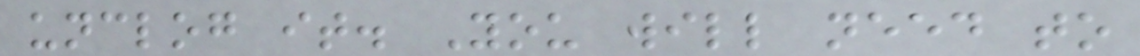unclog it. You will need to
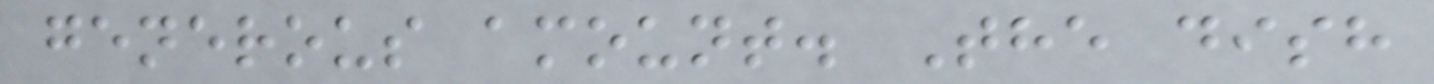generous amount. The dish
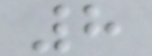8
